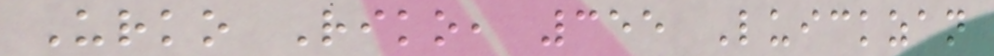Urko Riko, 355 Luickzan
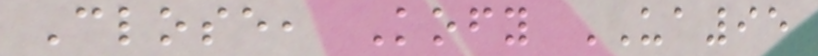Close, Kofy UA95
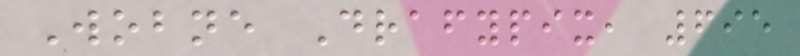Wobne Drafypix, 695
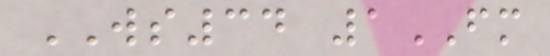WS34 1FM
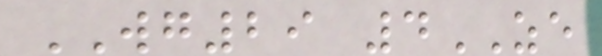WG29 4ZE
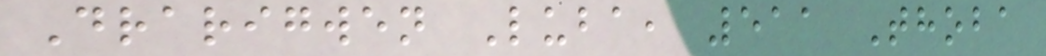Drarigwen Luba, 511 Thoba
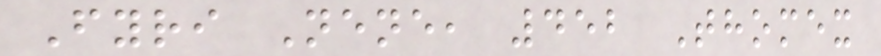Fyri Nene, 452 Thomex
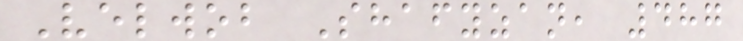Velwob Shafyzan, 487
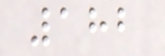182
